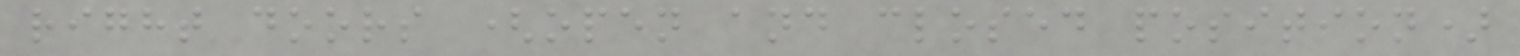right doors (open and closed position)
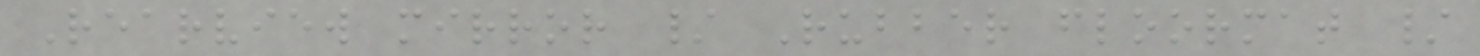Rearview mirror / Rubber floormat /
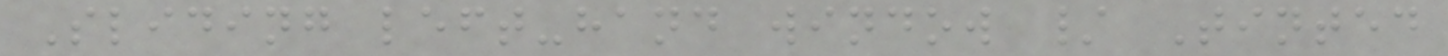Sliding left-hand window / Tinted
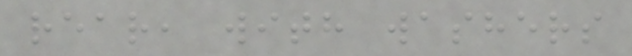rear, with washers
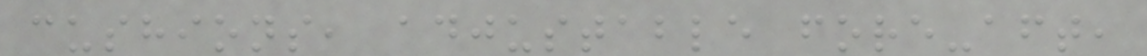cushions, adjustable fore-aft,
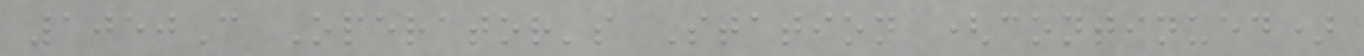1050C Operator's Station (continued)
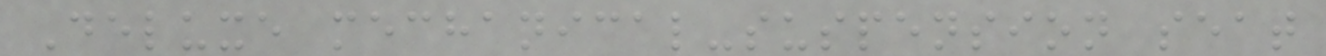Deluxe mechanical-suspension seat
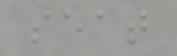seat
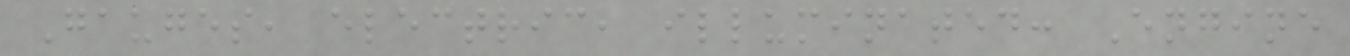Gauges, electric, illuminated: Engine
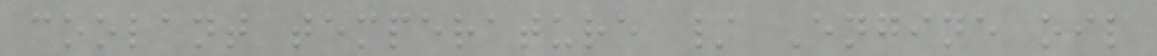coolant temperature / Engine oil
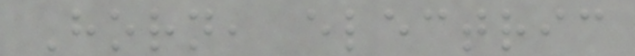Horn, electric
